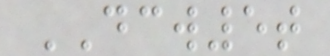DCW5t
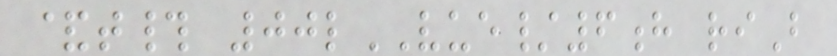&t# 00lVUE/6h riB
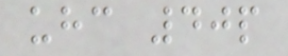uhc 40p
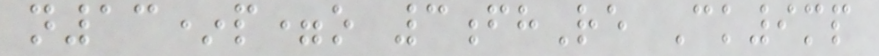n13*p=o 3fhRe Ck9mp
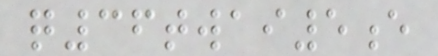q36twai5e
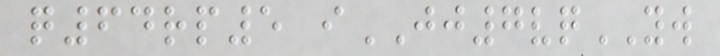q64rp5 iJJ7vqYW
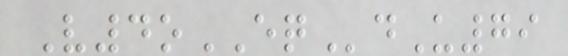V4oEQdU79
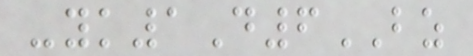-yk1D6BZ
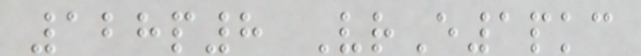128p8 VrE1pkc
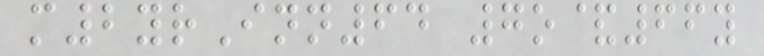m2yrInn64 7o&66y
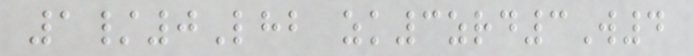1/0Lhb zk3zrd3W4
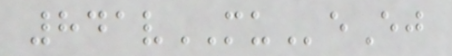841vMUeEj
